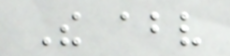The above
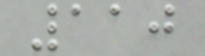110
